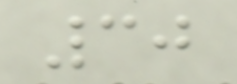30
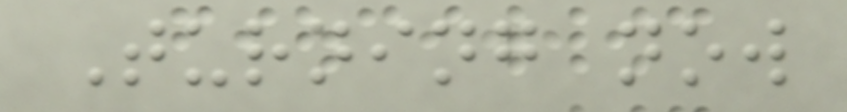Turning now
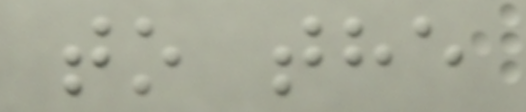to the
